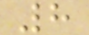8
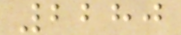2280
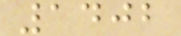1402
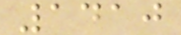1410
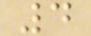4
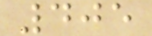405
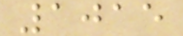1015
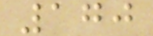170
